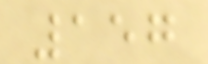157
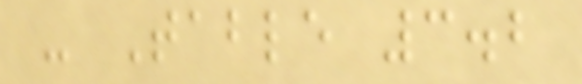- Table 3.2
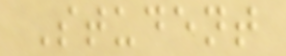Student
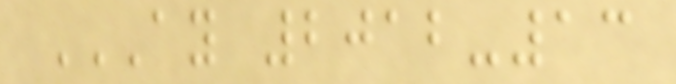AY 2012-13
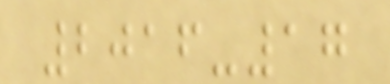2016-17
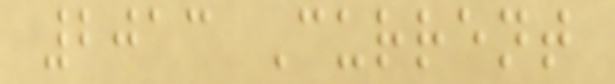2013 Current
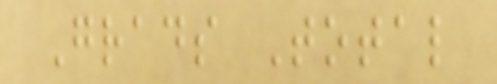Grads Total
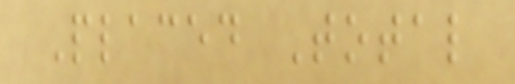Placed Total
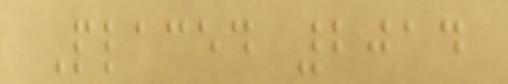Placed 2014
